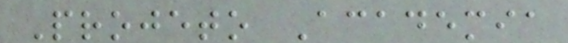Projeto Academia
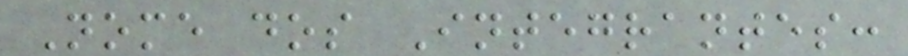Nome dos Integrantes:
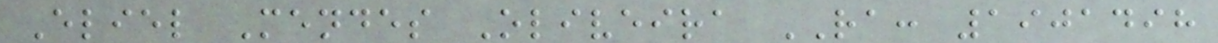Eliel Mendes Oliveira RA: 1901498
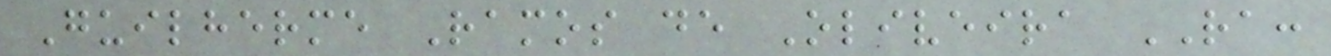Guilherme Ramos de Oliveira RA:
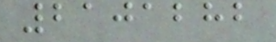2101282
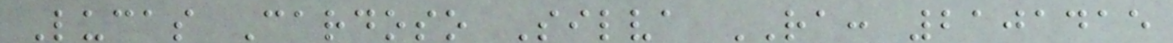Lucas Cardoso Silva RA: 2101415
